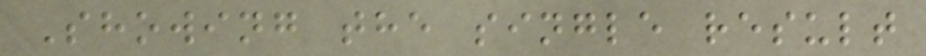Showing the single result
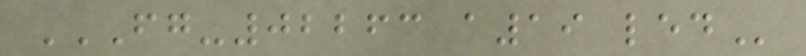FG-02263 A19 LED
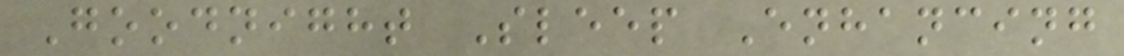Goodnight Sleep Enhancing
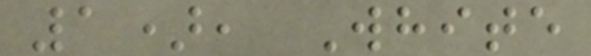1), White
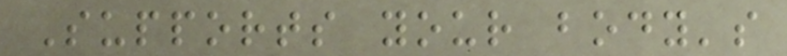Supports your body's
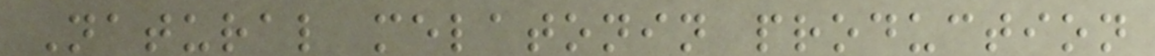Natural melatonin production
